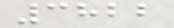3822
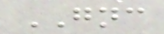GNC
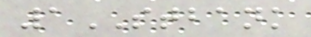1STBANK
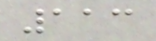113
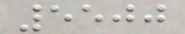5500
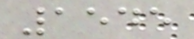1545
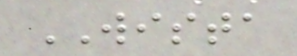WISTA
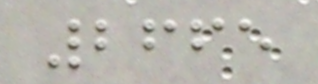2665
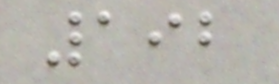192
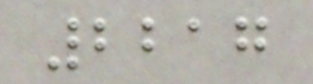2217
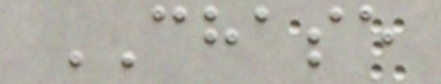CHASE
